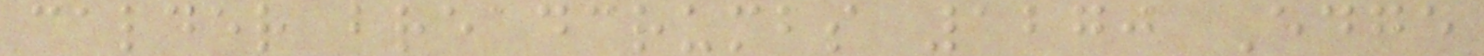calder breadcrumbs 1270 Edge
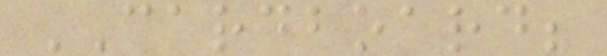CARDBOARD;
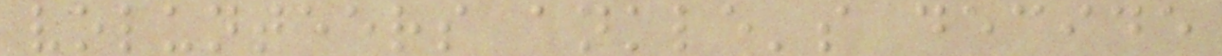volunteers ankle's decide
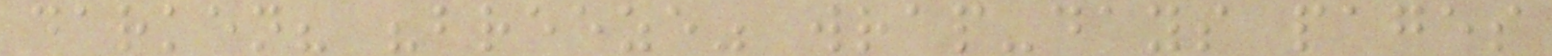darken? "breeze" wrap-days pages
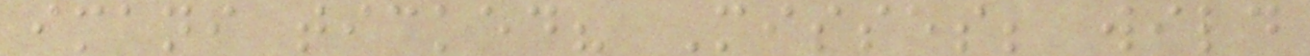imani ticked? Misses; wild
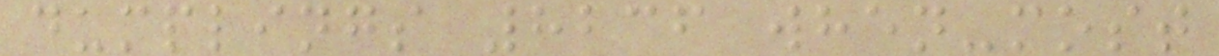dumplings 8236 when-most
